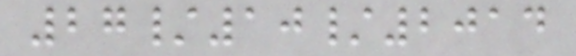27/10/2014
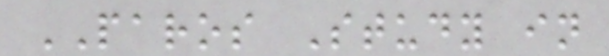PAROS Study in
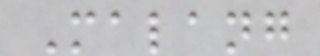Malang
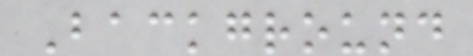Background
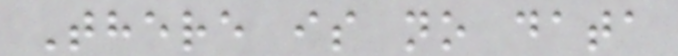There is no data
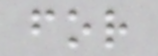for
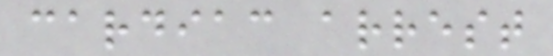cardiac arrest
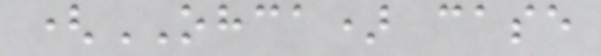(OHCA) case
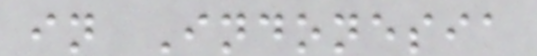in Indonesia
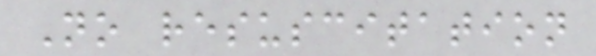No resuscitation
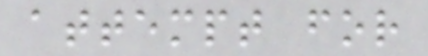attempt for
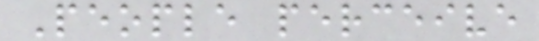People perceive
